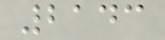2143
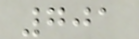701
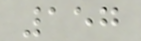157
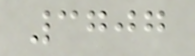3707
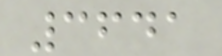3641
